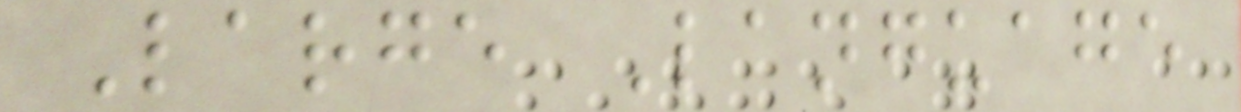Large Language
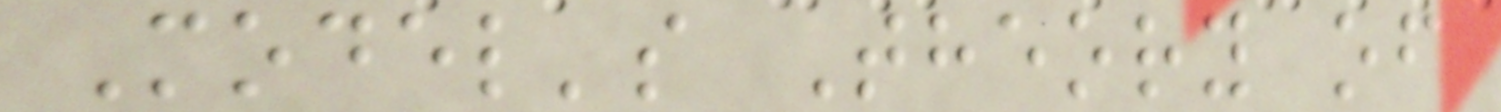Model's Theory of
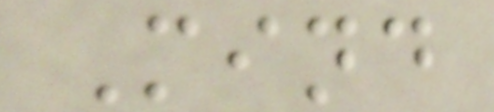Mind
